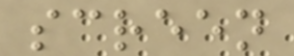screen
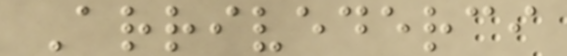Arrivederci
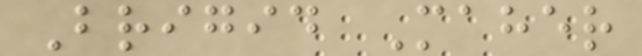Brigid Maher
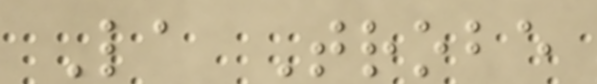La Trobe
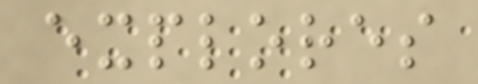explores
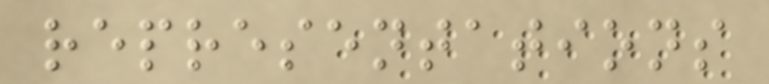representations
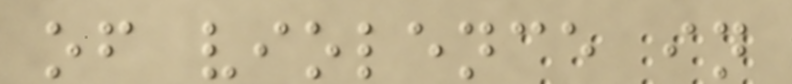of violence in
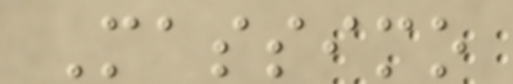Massimo
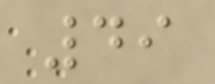49
